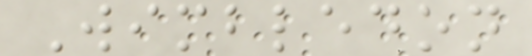Wimbledon
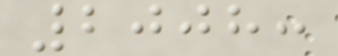2008:
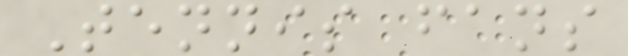Tennis fans
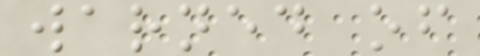warned of
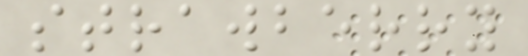strawberry
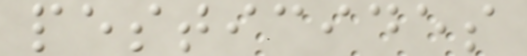pesticides
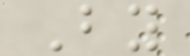By
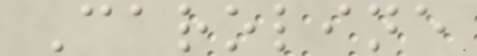Caroline
